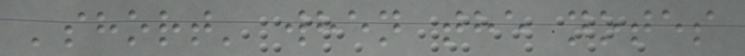'short' when the notes
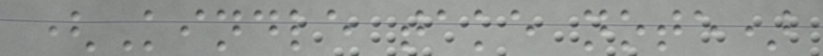(Kindle take note)
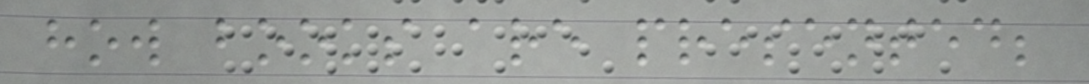how books are presented;
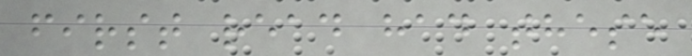first read had these
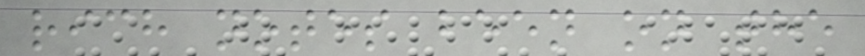rich notes been on the
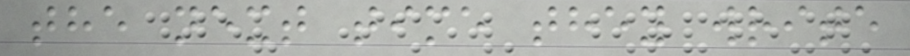the next time they write
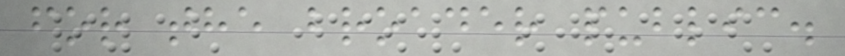for the broader public.
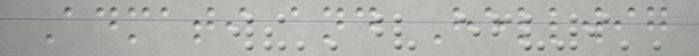Admati and Hellwig
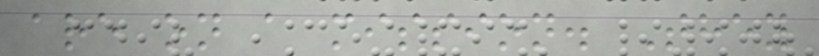are on a mission. They
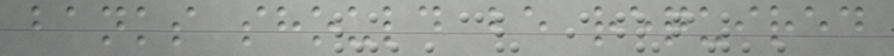banks should be required
